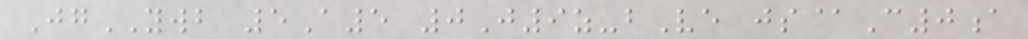JgYWB 5A5 0J9z-bVe js@C0a
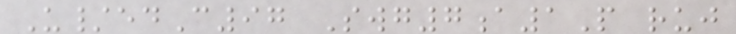U/edC97 Swg7a1P ruj
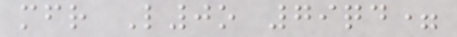mfr L0o 79qd=
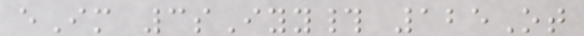eIm 3sIyy# 125Ot
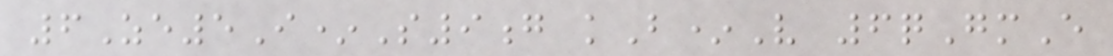6Ze5I*S9g kB*V 6qGmE
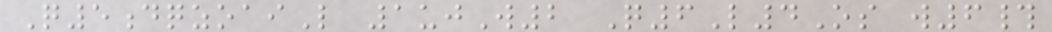Q5dqzoaiL 1ujW2 Q6L4Os w6#
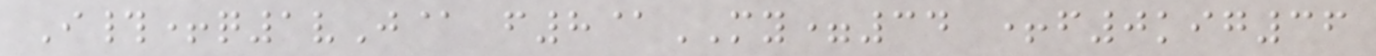I#+q1vJ@ f8@MY=34 +f0kig36
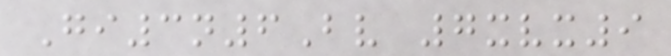Gi3n6Bv 7xvx9
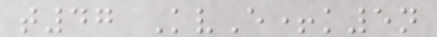t47 KvE+k5n
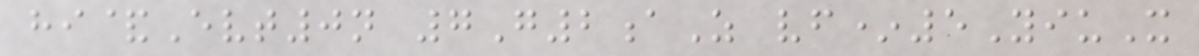hi&Evt0n 7G2aZ vf*5YiuX
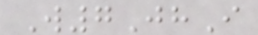W7JhI
